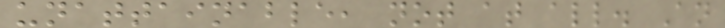unattainable, not at all. An
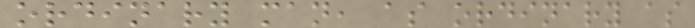ordinary man, as ordinary as
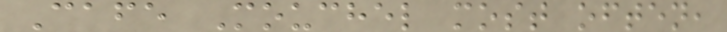Cafe Mouchel most often,
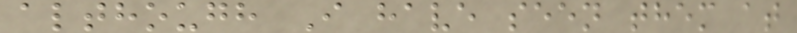although I have seen them at
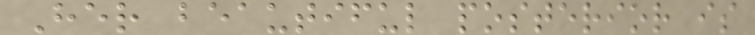Her beautiful posterior is
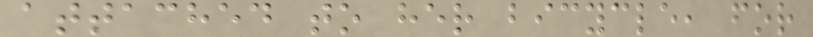attached to her bicycle, for
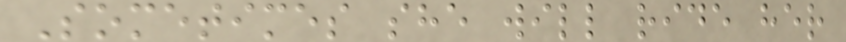Sometimes she will ride her
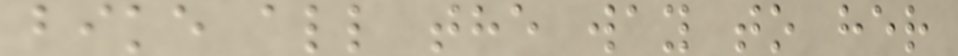bike all the way to her
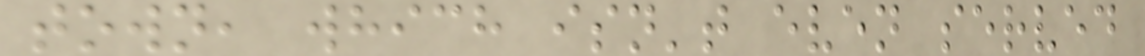town, which isn't even served
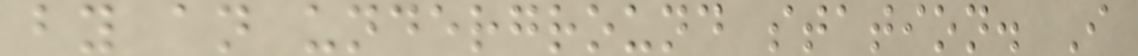by an underground station. I
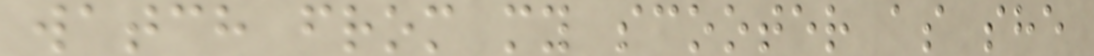watch from my scooter as she
